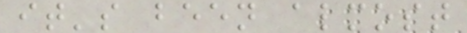it's been almost
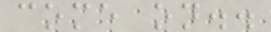come on..
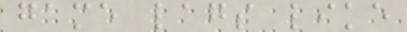game lags like
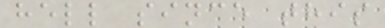hell since this
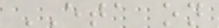ETA on
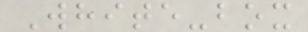White-box
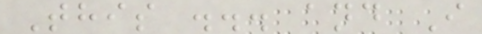This ... and I
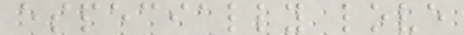especially love
